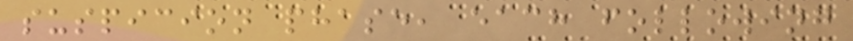suspicion phase, each following
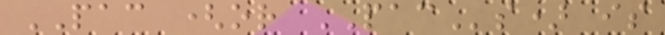PAC (or PACs) is
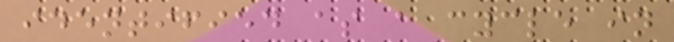identified as a cycle in
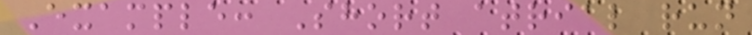Example: Short atrial run
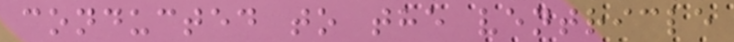conducted to the ventricle
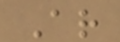Ar
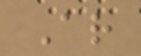Ar
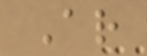Ar
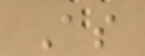As
